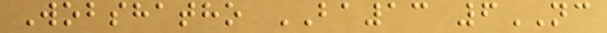Wobshatho BA13 6NC
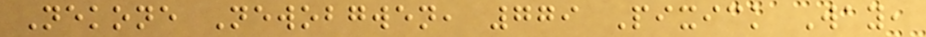Nekone Newobgwen, 779 Pixick Way,
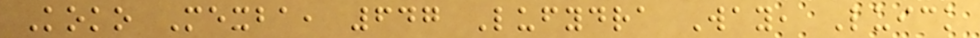Koko Mexba, 647 Lufydra Way, Luick
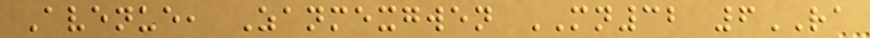Avenue, Zanmexgwen MN32 6RA
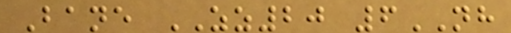Bane ZZ20 6NH
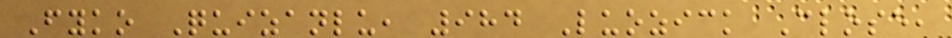Fyko Quizanlu, 984 Luozick Close,
